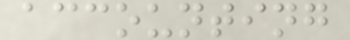accounting
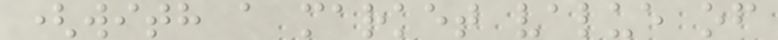(with a market value of
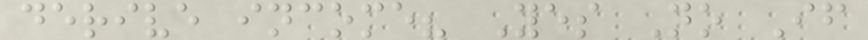derive income? Yes No If
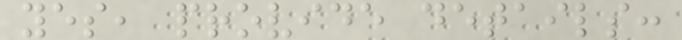yes, provide details:
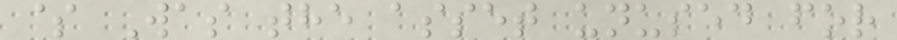$ Was the asset unused for
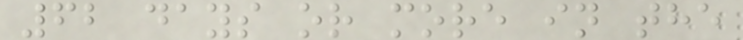62 days or more in the
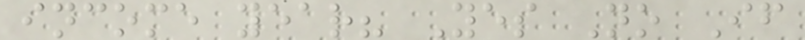income year? Yes No If
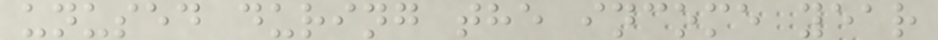unused during the income year
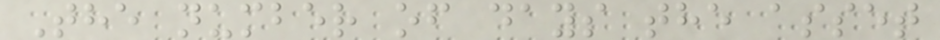The number of days the asset
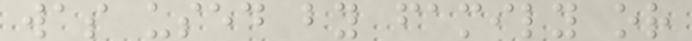was used by family or
